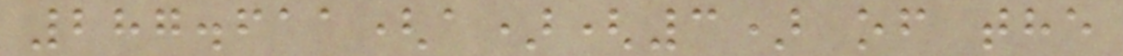287.611(a)(3) of the
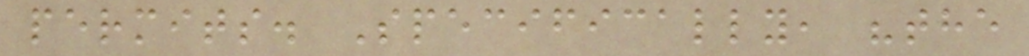permits. Specifically, "the
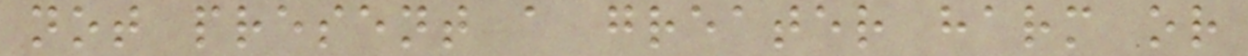not present a greater harm or
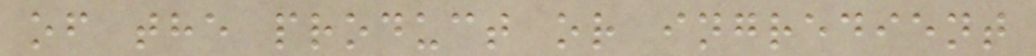of the product or ingredient
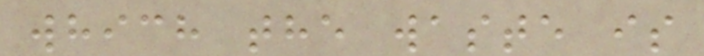which the waste is
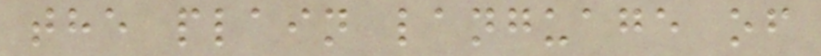the plain language of
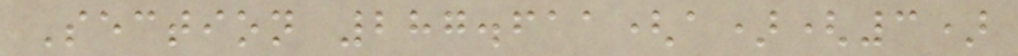Section 287.611(a)(3)
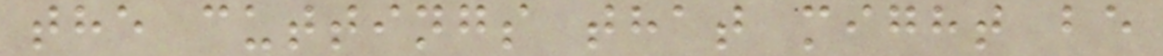the cuttings that might be
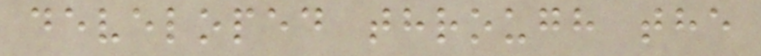developed through the
